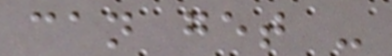can get -
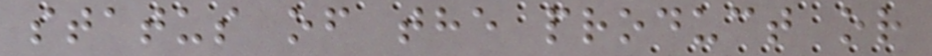status of the product or
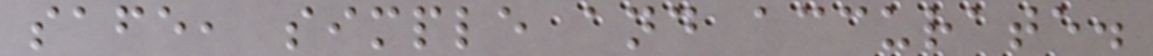safe, simple and accurate.
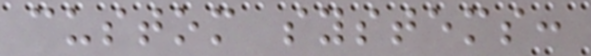custom systems:
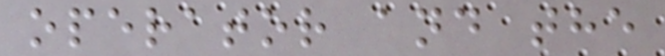operator and the
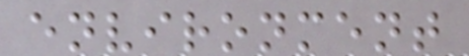environment
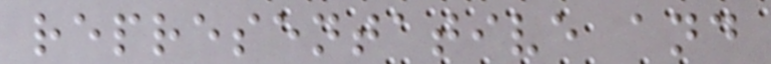representative and
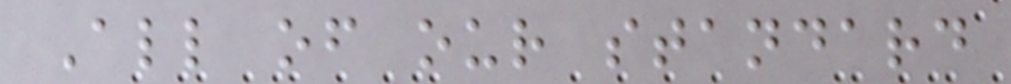All of our standard
